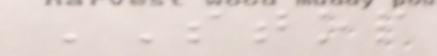STOP
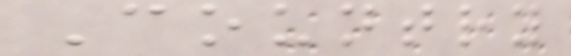Country
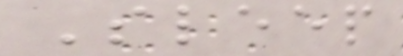Sleep
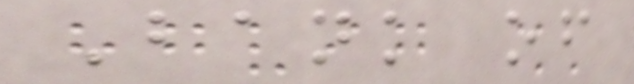Bank of
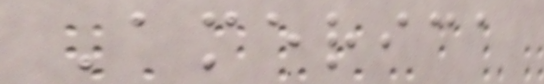America
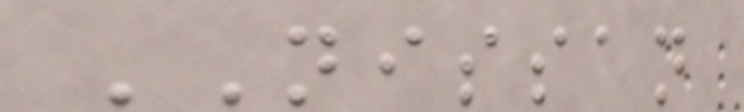NISSAN
